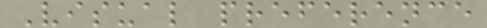Visual preference
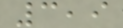3,9
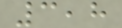3,8
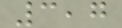3,7
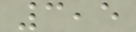3,5
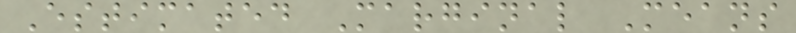Estimated Marginal Means
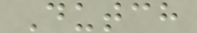Dutch
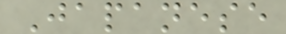Japanese
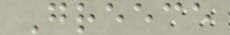Greece
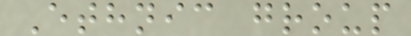Ethnic group
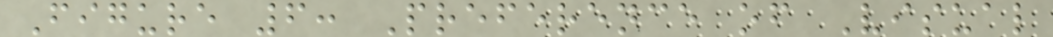Figure 6: Preference of Visual
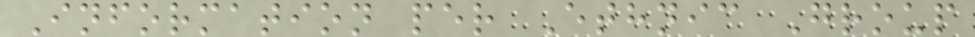Information per Ethnic Group
